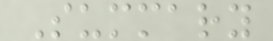Summary
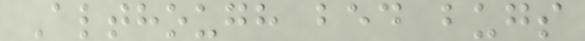Although bed bugs
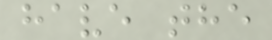have the
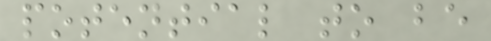potential to be
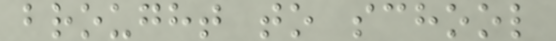brought to school
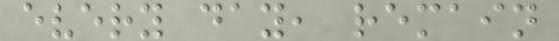every day, remain
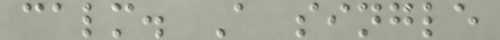calm. A single
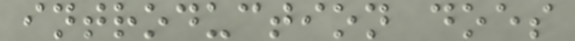introduction does
